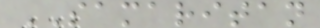SAMARITAN
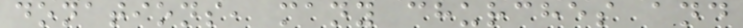donations, many churches and
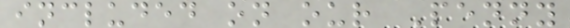included on our Penny
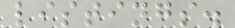listings.
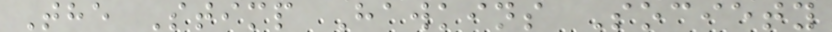The Stimp Hawkins Society
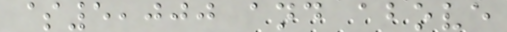$5,000 and above
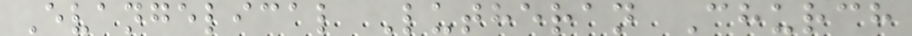Evangelical Lutheran Church
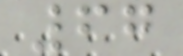67
